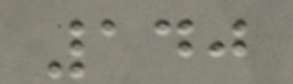140
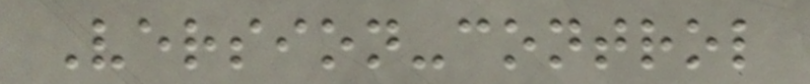Version-control
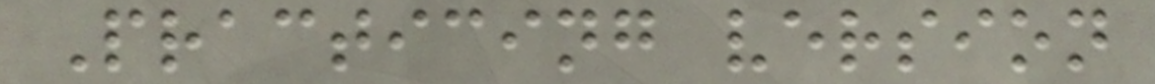Practicing version
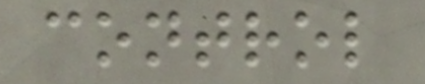control
